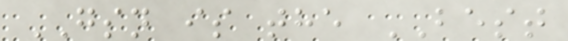GSN is the BEST
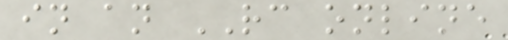in an RC online
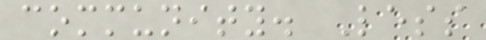community. Less
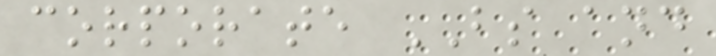corporate BS and
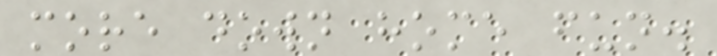more down home fun.
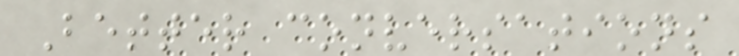Better conversations
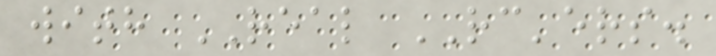with REAL RC'ers.
